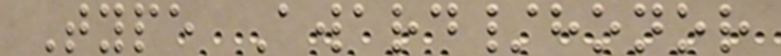Type Award/honor
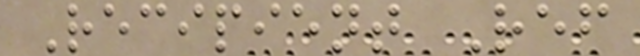Recipient Ref
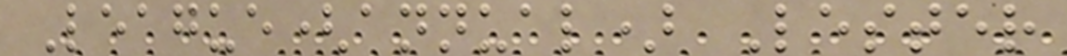League(annual) Lester
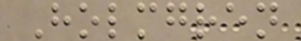Holmgren
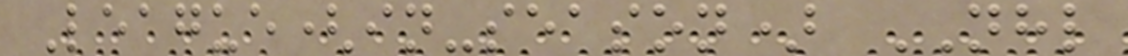League(in-season) NHL
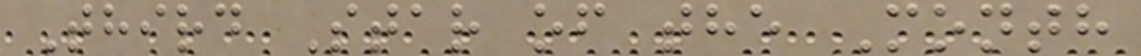Third Star of the Month
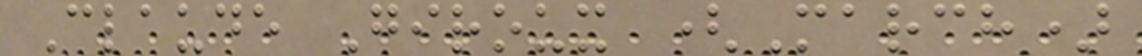Claude Giroux (March)
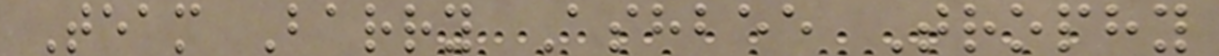Team Barry Ashbee Trophy
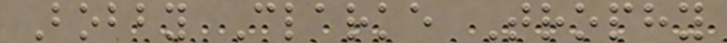Bobby Clarke Trophy
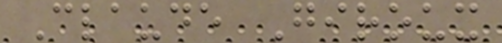Claude Giroux
